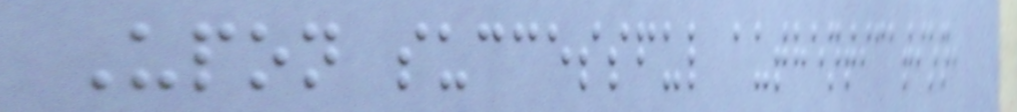Upon successful authentication,
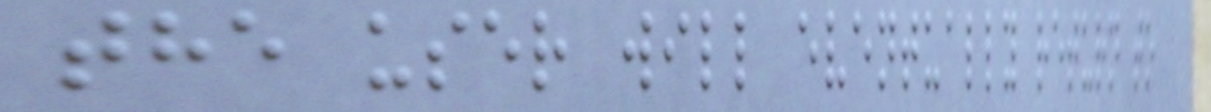the user will eventually return to
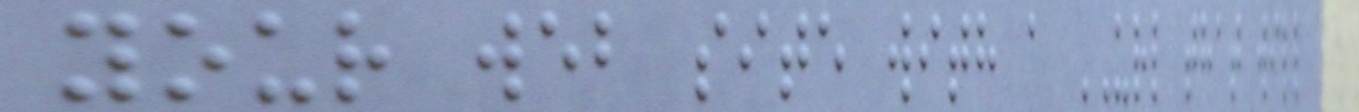your web site with a URL that will
